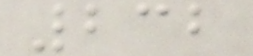232
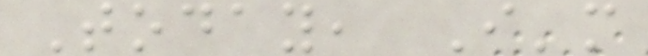Today, I'm
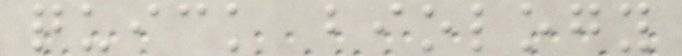quick biology
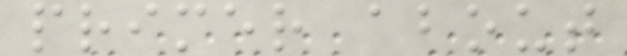primer about
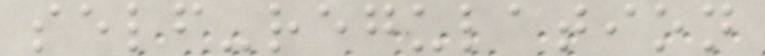self-regulation
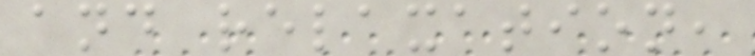and relaxation,
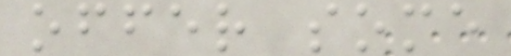offer some
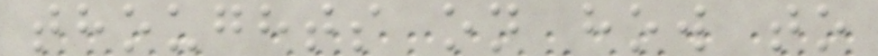thoughts on how to
